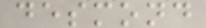desmond
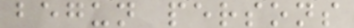begun persons
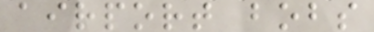airport bobs
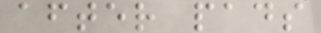after pads
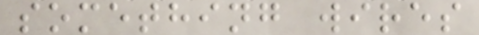something wires
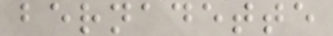bernadette
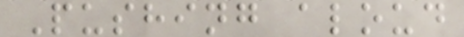Pushing aloud
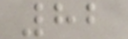82
